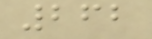262
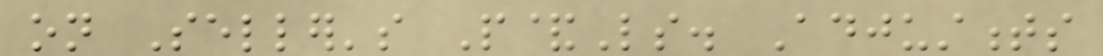on Seller's P&Ls. Adjustments
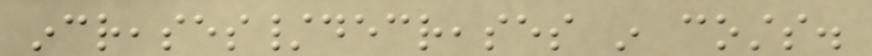increases/decreases in costs.
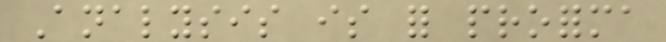Analysis is for proforma
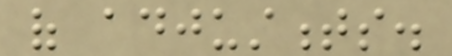of adjustments.
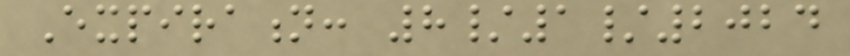Expiration: 8/1/2024
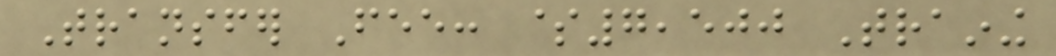Transfer Fee: $7,500 Training
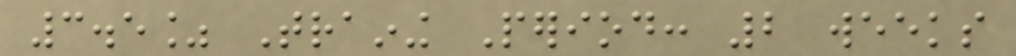3.5% Training Period: 2 weeks
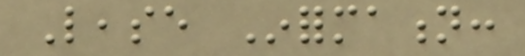Lease Information:
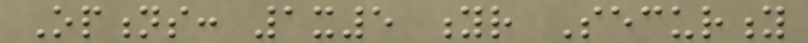Options: 1x5 yr Security
